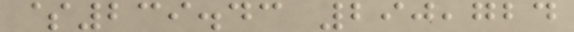$239.43 290,724
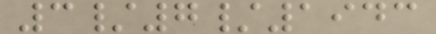3/7/1943
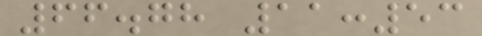66.78 11:53
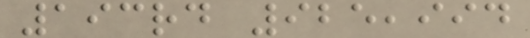193rd 925,994
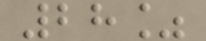28%
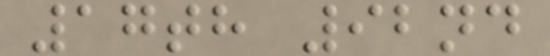17th 92nd
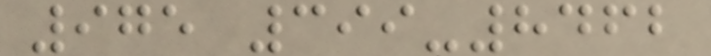975 399-8462
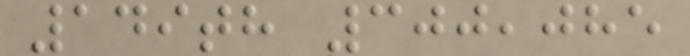149th 300,085
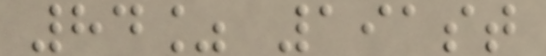84% 191st
